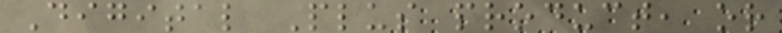Digital Plus product, or
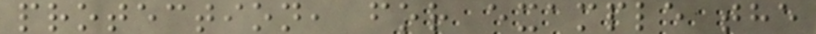protection, for example the
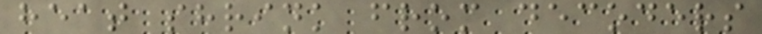heat shrink from decoders
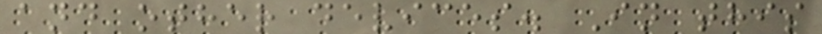and other devices. In this
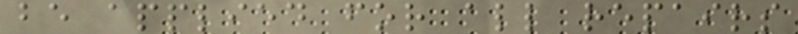be applied for all repairs
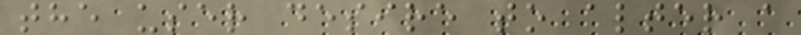the user desire to alter a
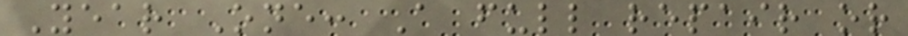Year One: A full repair or
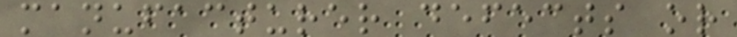manufacturer defects or
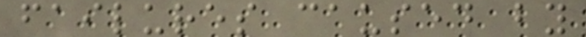failures caused by
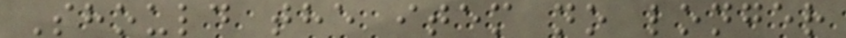Should the item no longer
